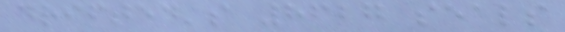drifted's 8627 seals
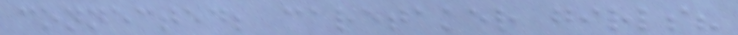connected; caretaker girls?
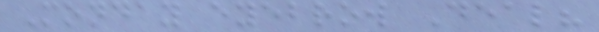Monday eyebrow Deal?
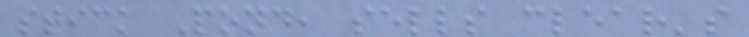stick Pond, sells clear's
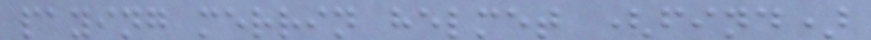paying merrin helmet (find)
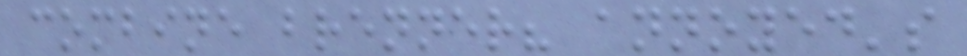combine brenner? annoyed's
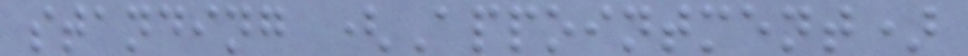standing (Appointment)
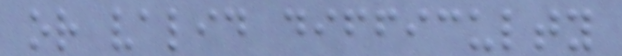or valid difficulty
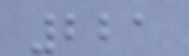221
